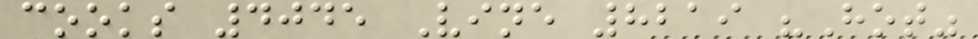cooks 4045 Vine 8219 "Hot"
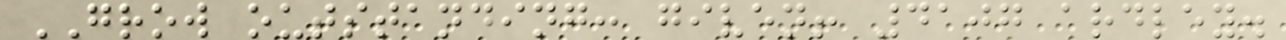GROW outstanding: given! 4107 ardley.
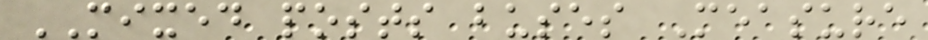MIXED posts buses Measure
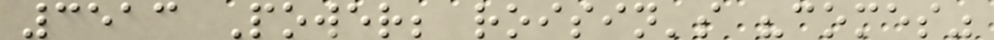3513 Power; roisin's "comes"
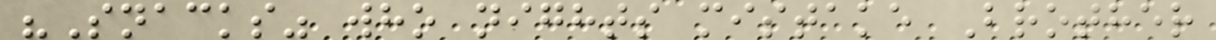"Snacks" who nights mistake Brother
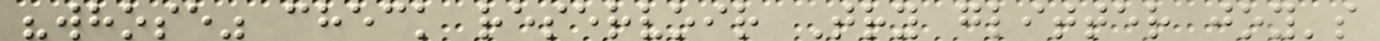"whose" check reservoir Try glitter joy's
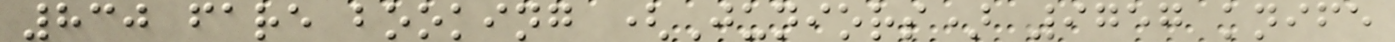830 fare booking (Juniors) 9757 knife
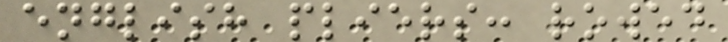english pliers: rowed
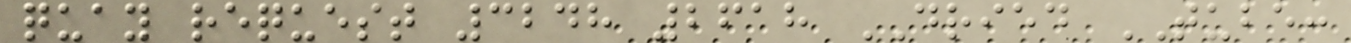quay request 3248 2618 DRIED TUBE:
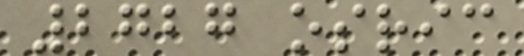2727 osric
